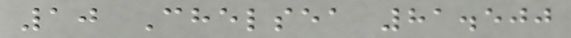10 Chelsea 81.500
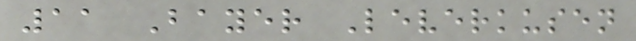11 Bayer Leverkusen
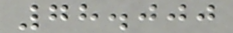78.000
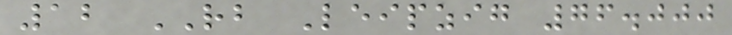12 RB Leipzig 76.000
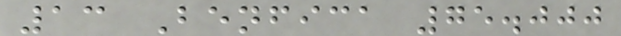13 Benfica 75.000
